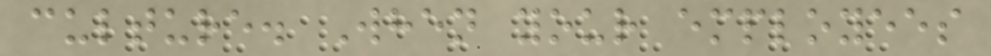culture. When your employees
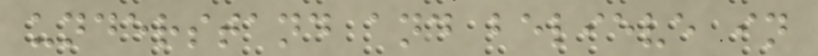understand and believe in
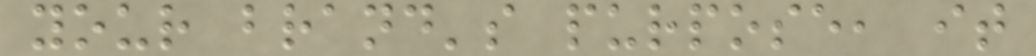your brand's purpose, it
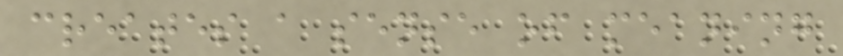creates a sense of meaning
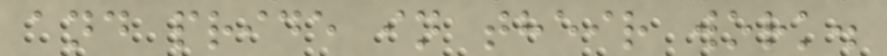and pride in their work.
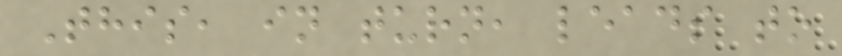This, in turn, leads to
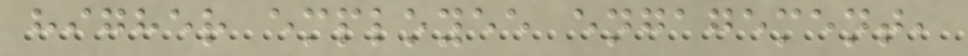higher employee engagement,
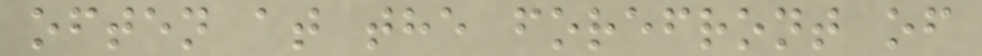often at the forefront of
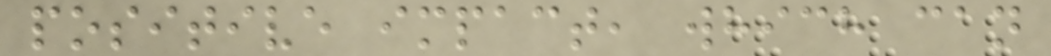positive impact, which can
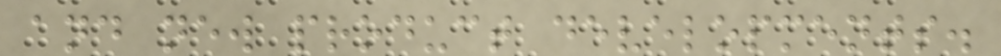and new product developments.
